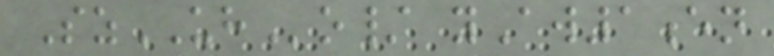SzUHo/ yAw1en
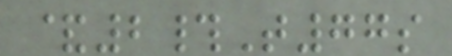&2#T77s
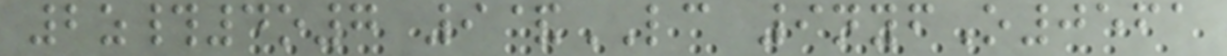2z#4o7 9&LC 9nyfO0561
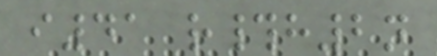i41 r#h2n
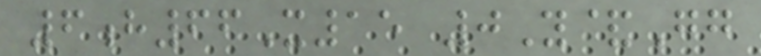6h66X15 0Y&Gg
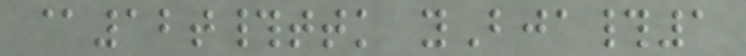@12t#ttk yBja#1
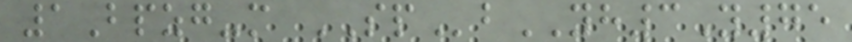1Bpzg-m SPbYH3Y75
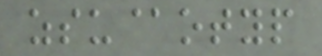zsu@otyp
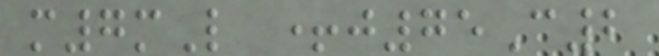m7mL +j75C2
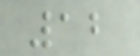12
